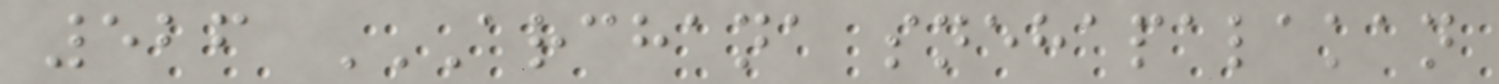526 ARCHANA SNEHAPALAKAN
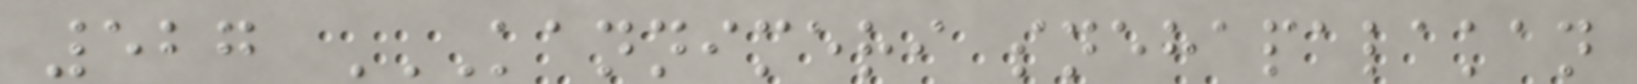527 KANNIMERI SNEHAPALAKAN
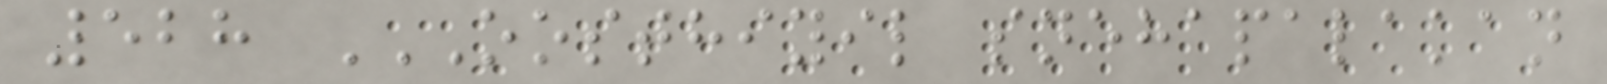528 OOSTHIYIL SNEHAPALAKAN
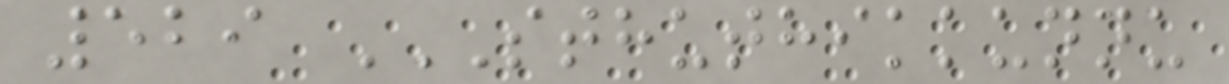529 STHUTHIKKUNNU
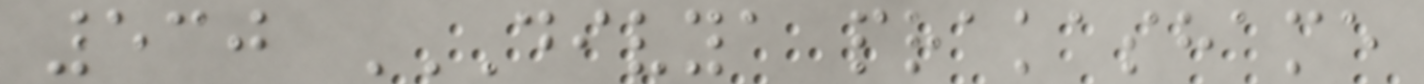530 DIVYA PRAKASHAME
